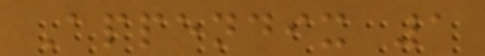Appendix 1
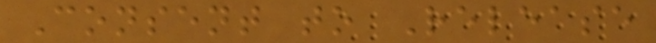Consent to Release
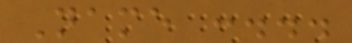Name :...
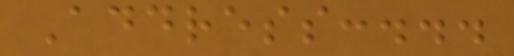Address:...
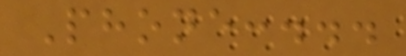Phone:...
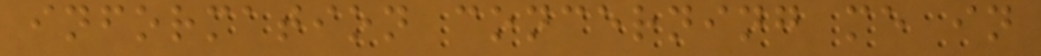information concerning me in
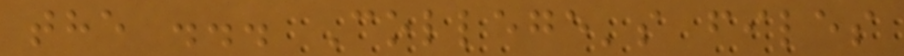the ... College's files
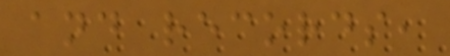and records,
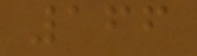166
